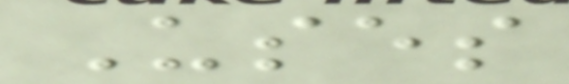Uses
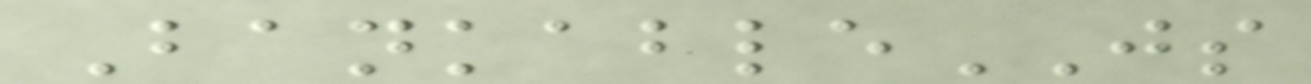BankableJS
